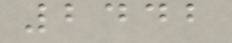2442
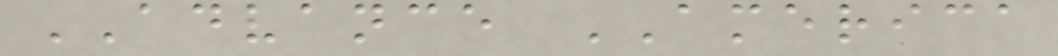ADVANCE AMERICA
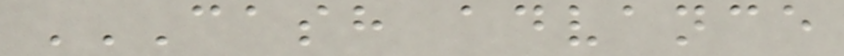CASH ADVANCE
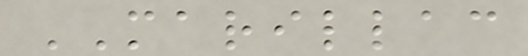MARILLAC
